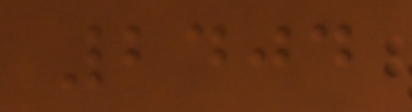2404
